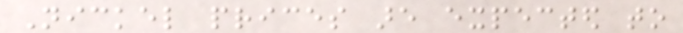Nickel prices are expected to
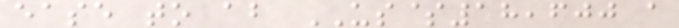ease to about US$18,600 a
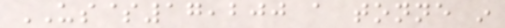US$17,200 a tonne in
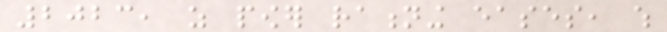2023, as power rationing eases, which
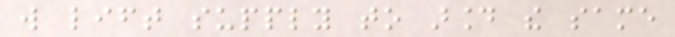will lift supply to around the same
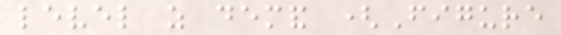level as demand (Figure
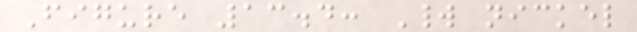Figure 13.4: World nickel
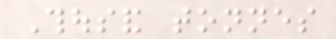Thousand tonnes
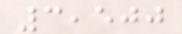3,500
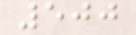500
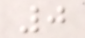0
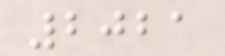2021
